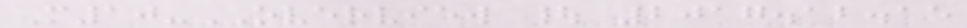M10-OVERVIEW | 2017.12.15
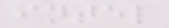intel
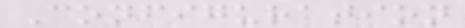Configuration
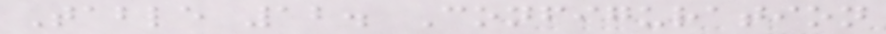Table 12. Configuration
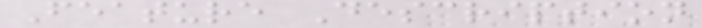Feature Description
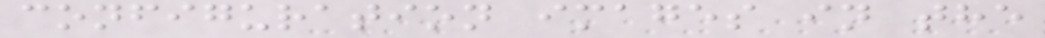configuration images in the
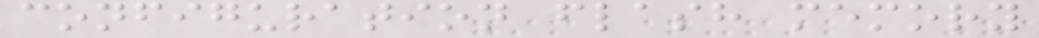configuration flash memory
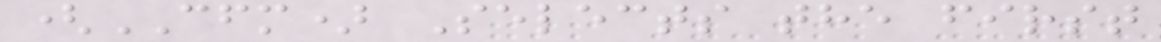(CFM) Selects the first
